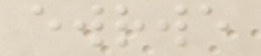ewrwe
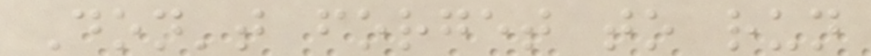Don't forget to run
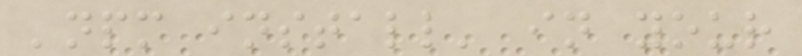'npm install' in your
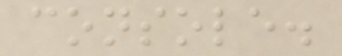console.
